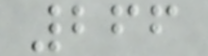266
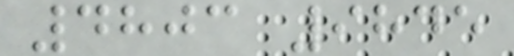4803 9845
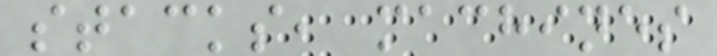stacks, machines
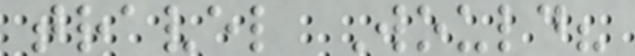travel Would?
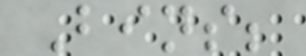Bins;
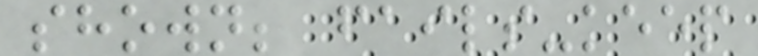shown; fails-keep
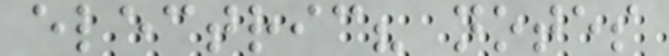electric? notes
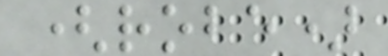(robe)
